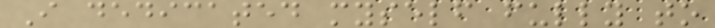I dedicated myself fully to
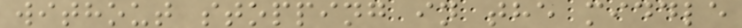without stopping in the middle
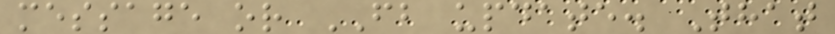message or FB update. That
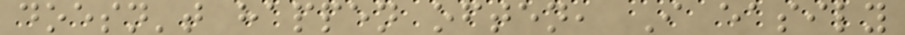doesn't happen often, I easily
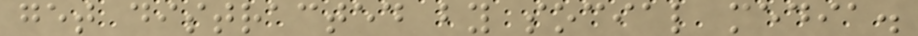get distracted by social media.
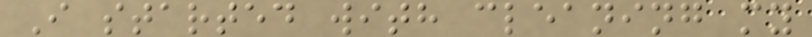I started with cleaning my
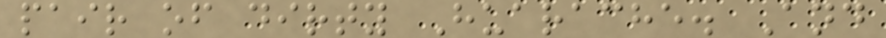pair of dirty Huarache. And
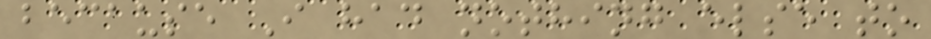because I had nothing else to
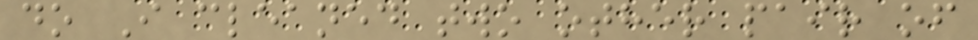do I cleaned two other pair of
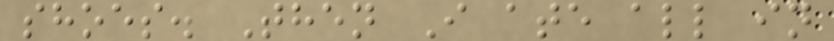shoes. Then I ate all in
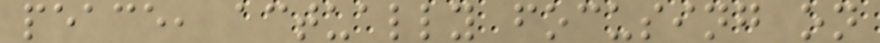peace, actually focusing on
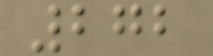272
